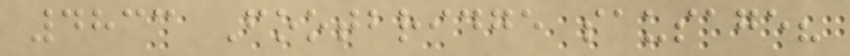4833 Footbridge sausage?
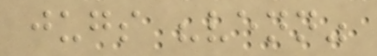jugs "venn"
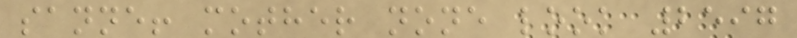sanne! mother none look 2597
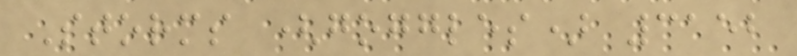Storms (goggles) 3152
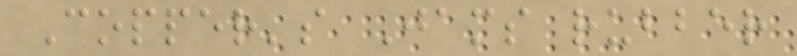Copper's Jams rubber
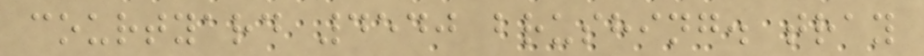courtyard 4540 brushing. tray
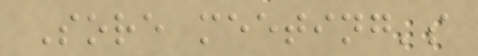Sore meeting's
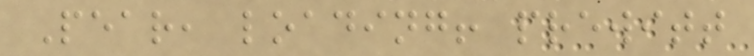Pear, loading! prewitt
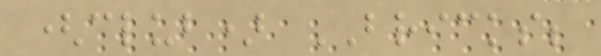(club) BRICKS;
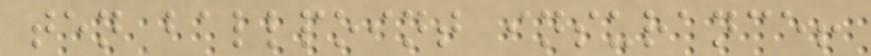ten ballpoint insurance!
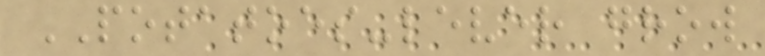POTATOES-lever grow
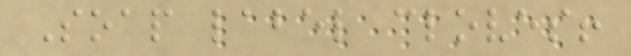Soap label cloves!
